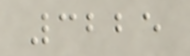3225
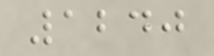1240
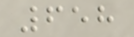658
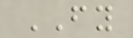FY
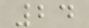24
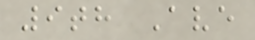9th Ave
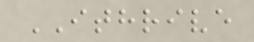ITHRIVE
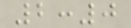2:0
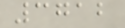3712
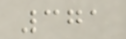371
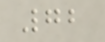72
